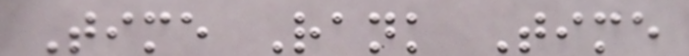Time Rank Time
